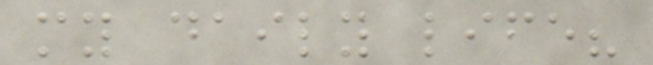my daily life?
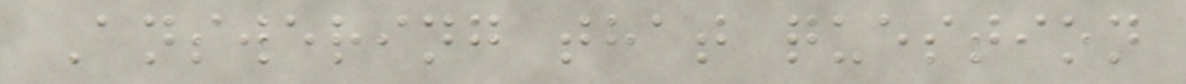Answering that question
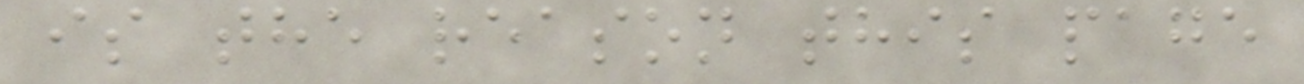is the reason this page
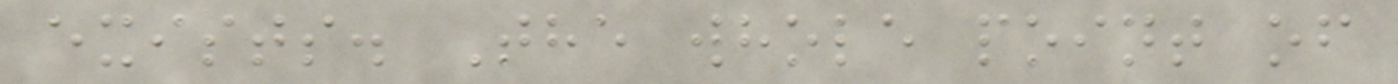exists. The whole point of
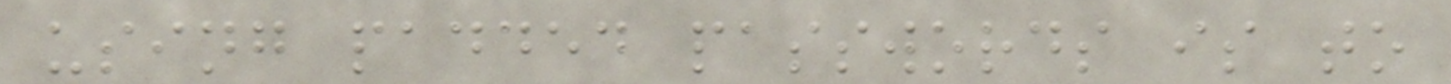using padded passwords is to
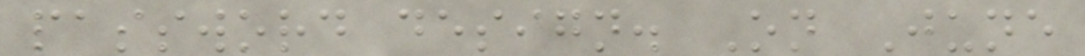password design. On June
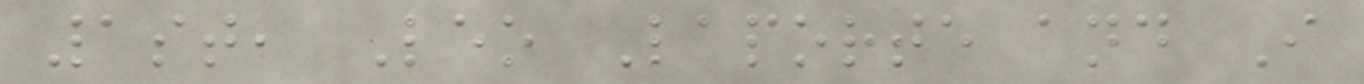1st, Leo Laporte and I
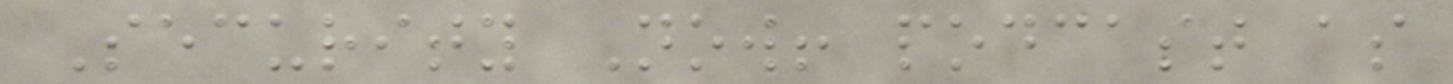Security Now! podcast as
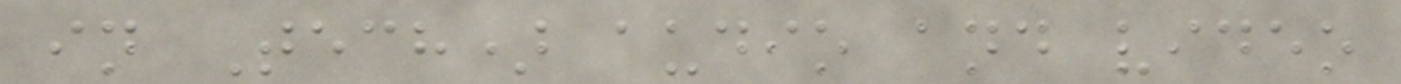in Tech) audio and video
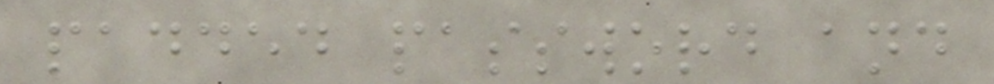padded password and
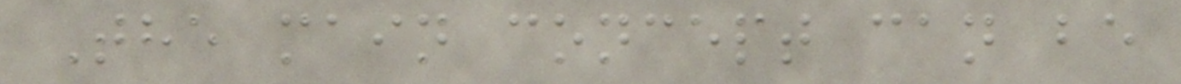The main concept can be
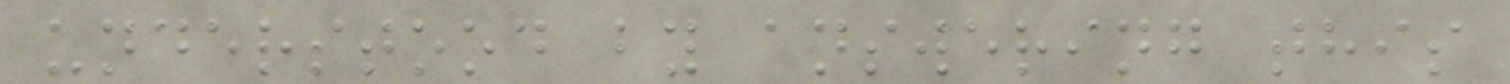understood by answering this
